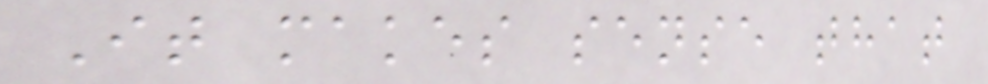It makes sense that
